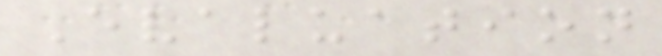Evaluation
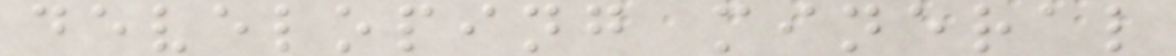developing mineral
